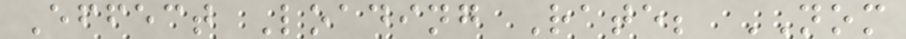Effect Loading Rate; NOM
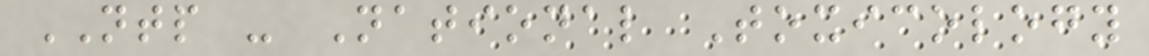NTP - National Toxicology
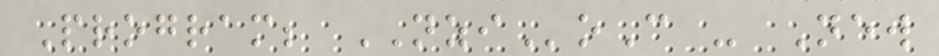Program; NZIoC - New
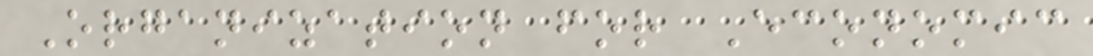Organization for Economic
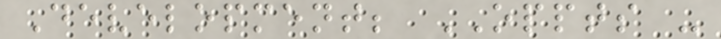Development; OPPTS -
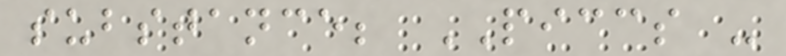substance; PICCS -
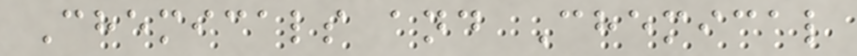Chemicals and Chemical
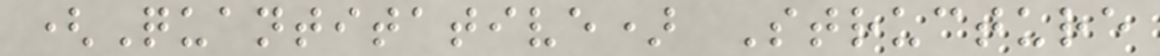(Quantitative) Structure
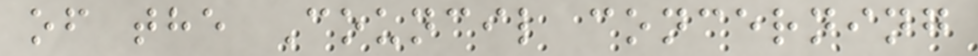of the Council concerning
